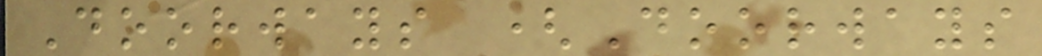Doorways (Doorways
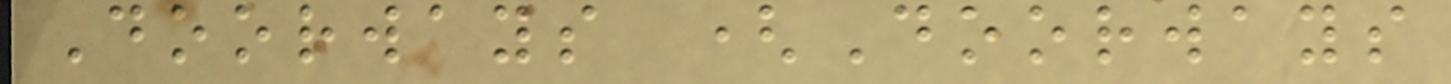Doorways (Doorways
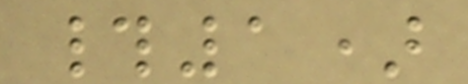#1)
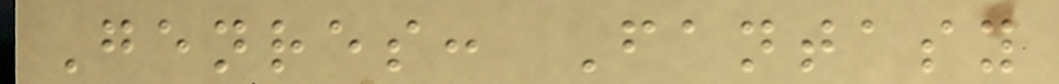Genres: Fantasy
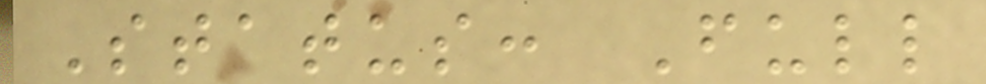Status: Full
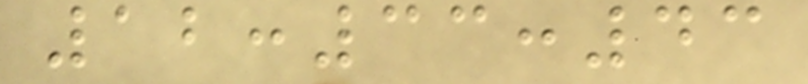12:33:43
